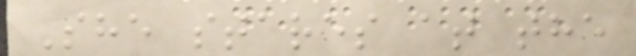She stares at the
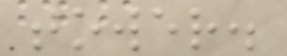tower.
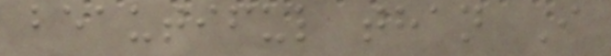beautiful than I
